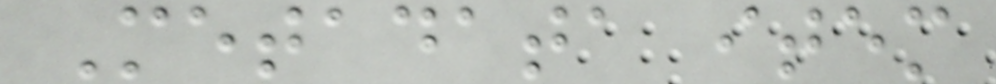Metadata item
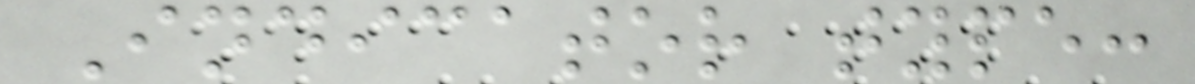Indicator type:
